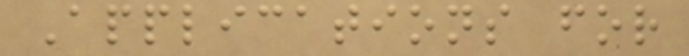Applications for
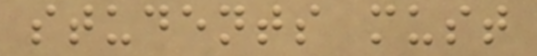students must
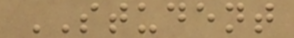STUDENT
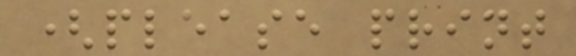(please print
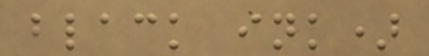black ink)
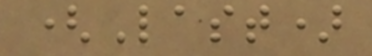(Last)
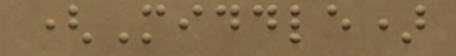(Middle)
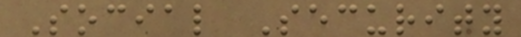Social Security
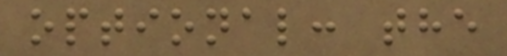optional: the
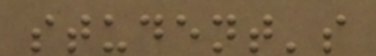student's
